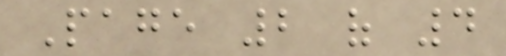Page 2 of 4
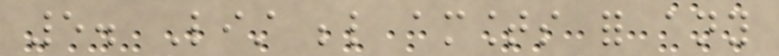5. List below amounts for any
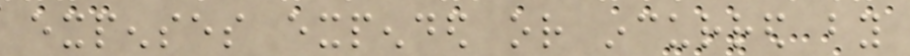expenses expended or incurred by
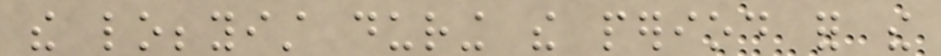the lobbyist during the period for the
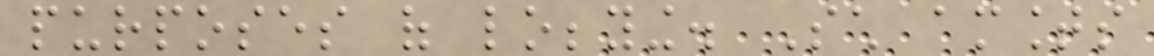purposes of lobbying. Such amounts
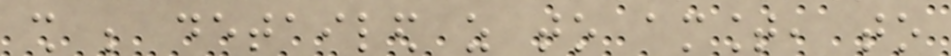shall be detailed as to amount, to
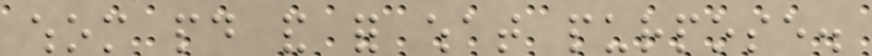whom paid and for what purpose.
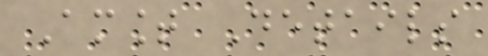Amount Details
